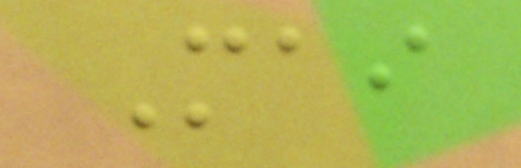Mai
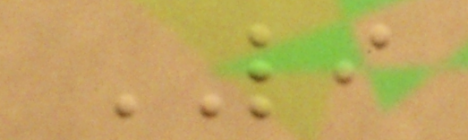LI
